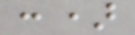:)
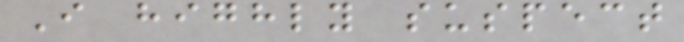I highly suspect
